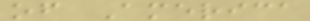of America
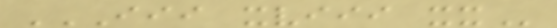III XVIII XX
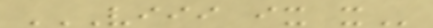VIII IX X
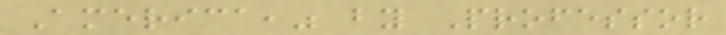America," by Professor
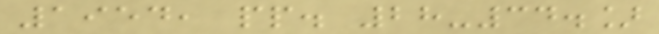1954, pp. 28-34.]
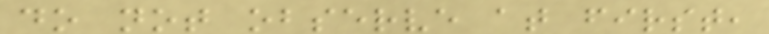do not observe at first,
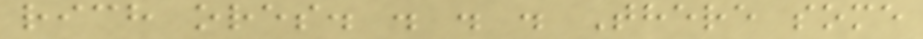rich ores. . . . There some
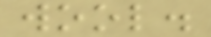wool.
